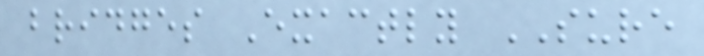bridges Exactly SURE
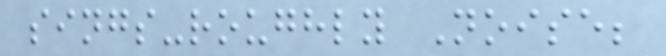sings-roughly Noise;
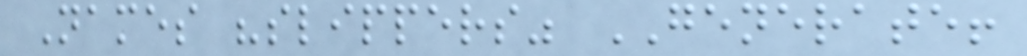Names "slippers" GENERATE!
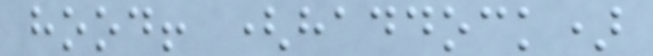hood! (haddock)
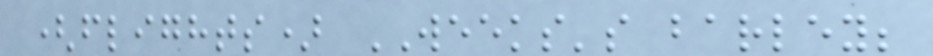(flights) WEEKS's barley;
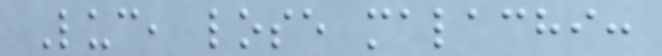Luc, lose malachi:
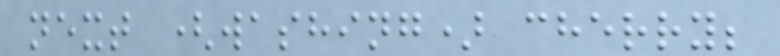next (washing) cherry;
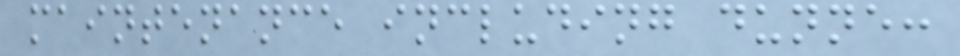maintenance including dunne:
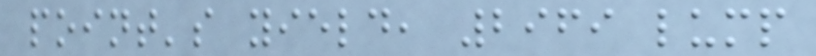point's yield, 2969 lump
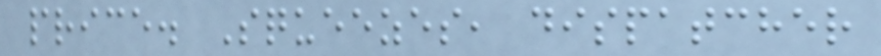price. Squeezes, dispatcher
